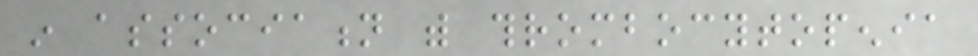in association with thrombocytopenia
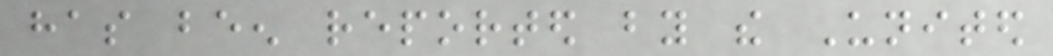has been reported by the United
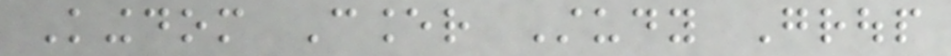Kingdom Cancer Study Group
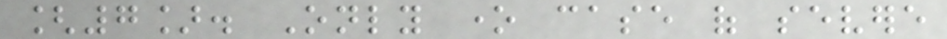[7]. Only one case of severe
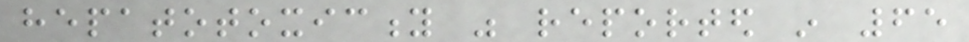hepatotoxicity was reported in 65
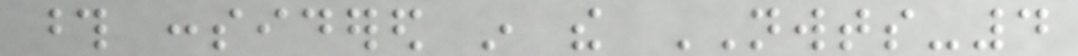those considered in the NWTS-4
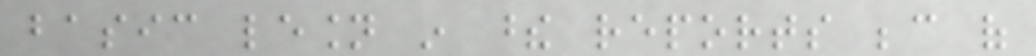basic lesion in these reports because of
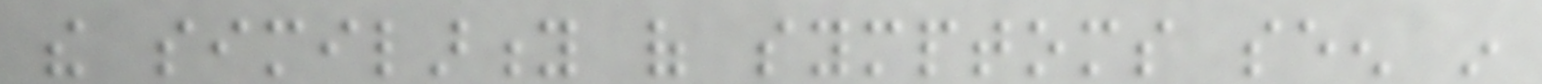the similarity of symptoms seen in
